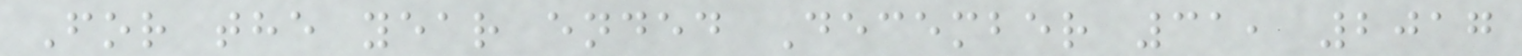For the year ended December 31, 2017
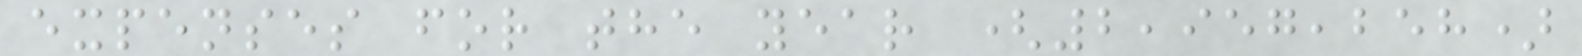expenses for the year (2,957,258)
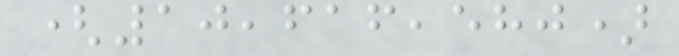(10,616,580)
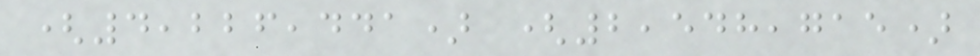(4,226,441) (2,548,715)
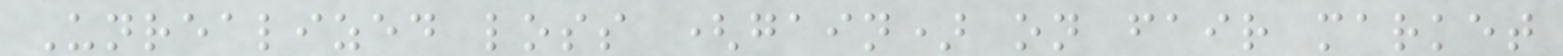Unrealized loss (gain) on fair market
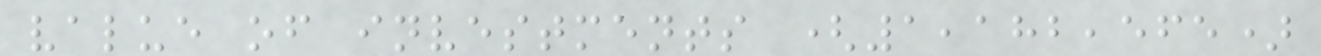value of investments (1,182,565)
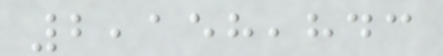2,158,843
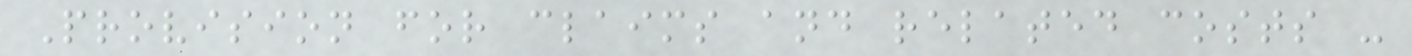Provision for claims and related costs -
